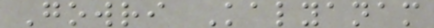Gowri Kalyanam
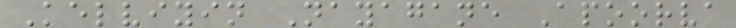Kelviyin Nayagane Apoorva
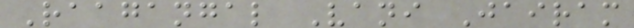Raagangal Vani Jairam
